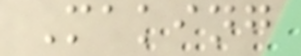Making
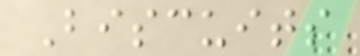Biscuits
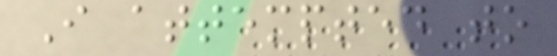I attempted to
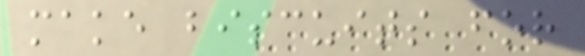make biscuits for
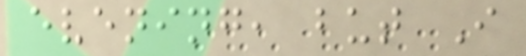evening, but I
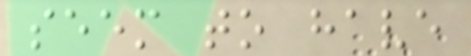seem to have
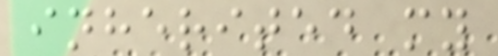inherited my
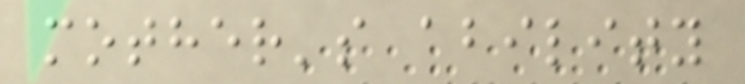mother's ability
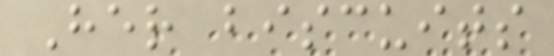Her biscuits
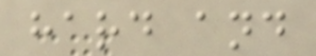hard and
